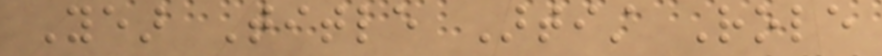Year Title Artist Role
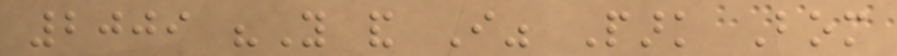2009 "You and I" Park Bom
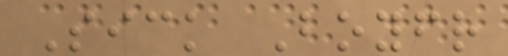Sick Boyfriend
